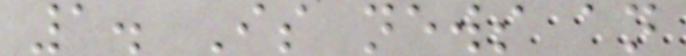1. Is news an
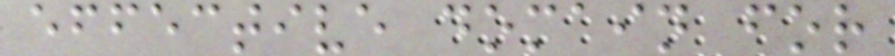effective domain for
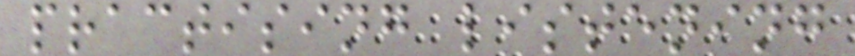practising listening
